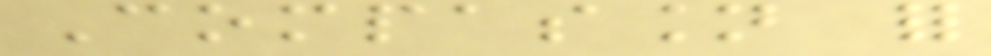Compassion for
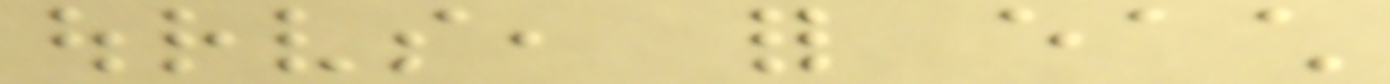ourselves, for each
